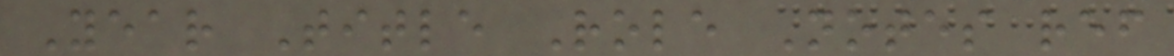Year Title Role Notes ref
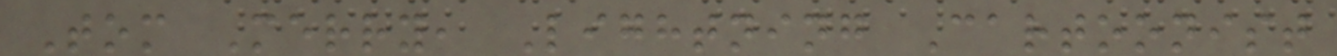Tom Merry, Lightning Cartoonist
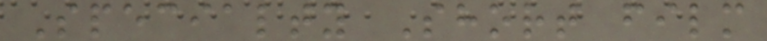Specialty Short film
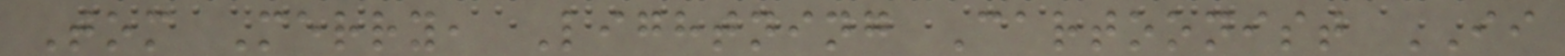Tom Merry, Lightning Cartoonist II
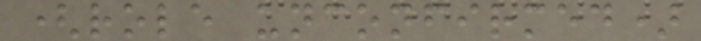(role unconfirmed)
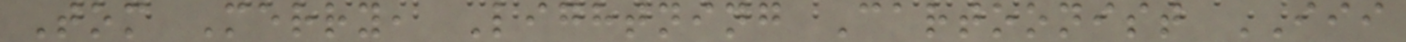Tom Merry, Lightning Cartoonist III
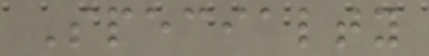Specialty
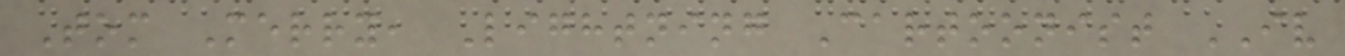Tom Merry, Lightning Cartoonist IV
